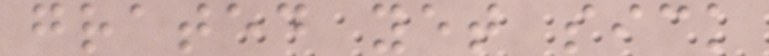grated yet sick
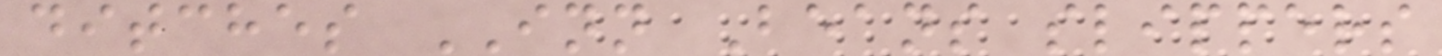ditches INN Beans slippers
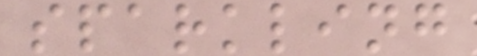sparkling
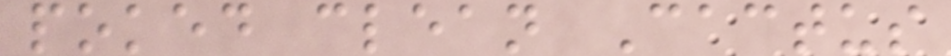poked clean Cactus
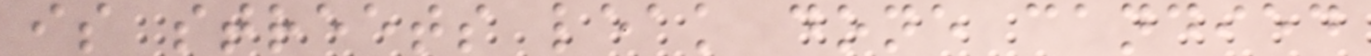is streets leak done candied
